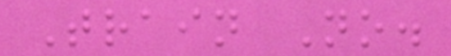Train No.
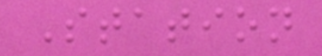Station
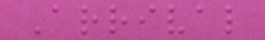Arrival
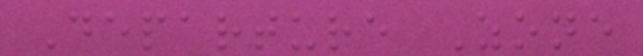Departure Zone
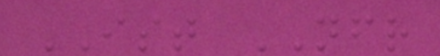IST NFR
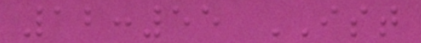12:55 IST
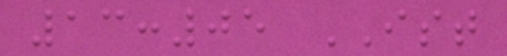13:05 IST
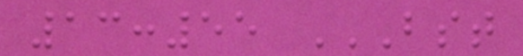13:55 BST
